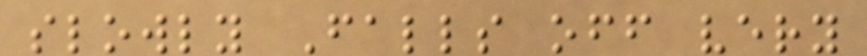slowly Falls off very
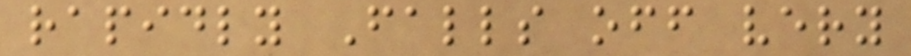rapidly Falls off very
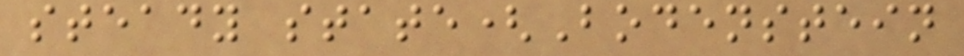steady state(Bodenstein
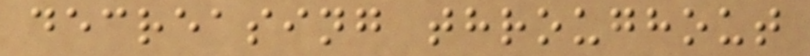decreasing throughout
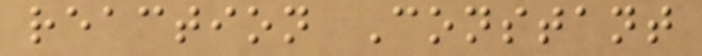reaction Constant
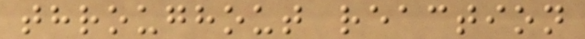throughout reaction
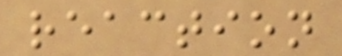reaction
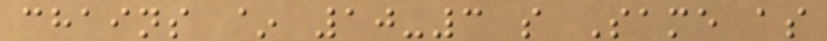chains ~ 10-3 s Same as
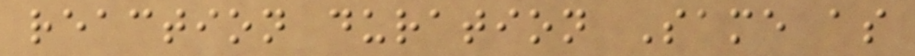reaction duration Same as
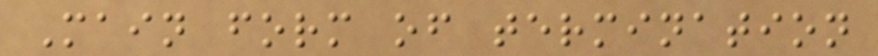Main form of termination
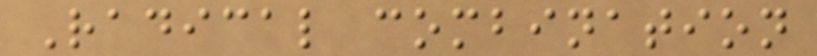Radical combination
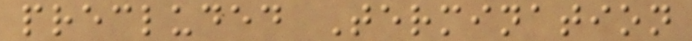precluded Termination
